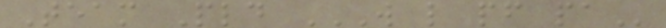Team Pld W L PF PA
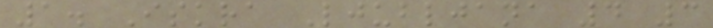1. Iskra Ljubljana 4 3
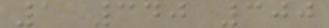1 340 300
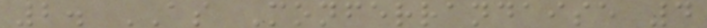2. AS Monferrandaise 4
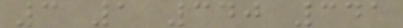3 1 340 341
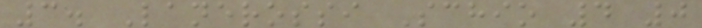3. Lanerossi Schio 4 0
